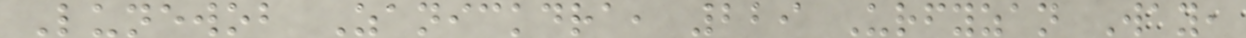Lunewob Zanickdra, 229 Urfyzan Way,
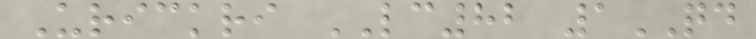Urickri LC82 1QD
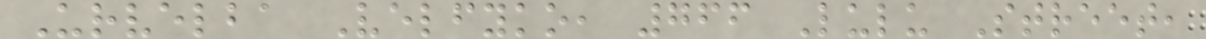Urvelba Velfyko, 766 Lulu Street,
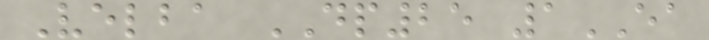Velba DP25 1EA
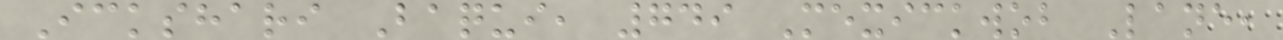Ickshari Baqui, 749 Mexickwob Lane,
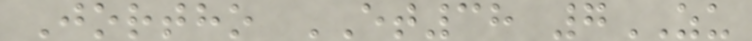Jortho ET38 7ZU
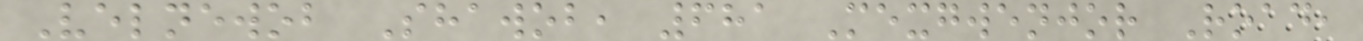Velnewob Shawob, 681 Mexgwenjor Road,
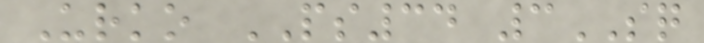Urko PS34 3SQ
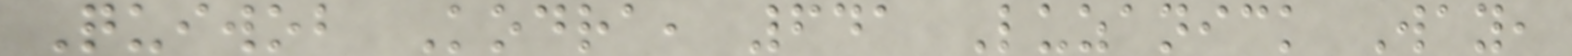Quiwob Kodra, 641 Luzanick Way,
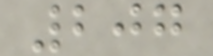207
